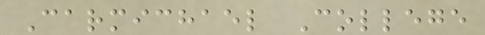Carmichael College
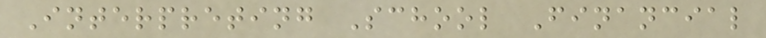Interpreting School Financial
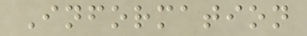Information
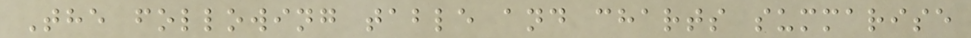The following table and charts summarise
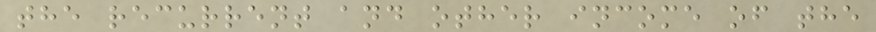the recurrent and other income of the
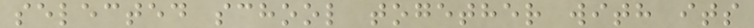selected school together with its
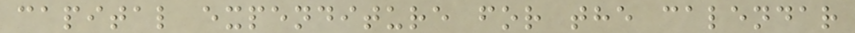capital expenditure for the calendar
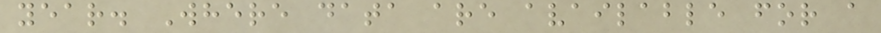year. Where data are available for a
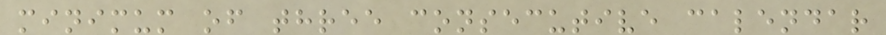minimum of three consecutive calendar
